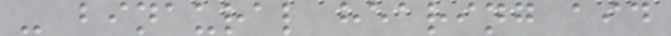- binaural hearing aid
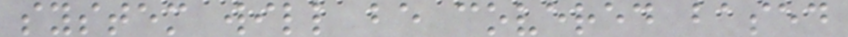system will be covered based
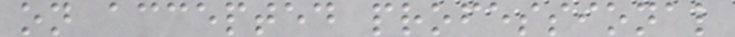on accepted professional
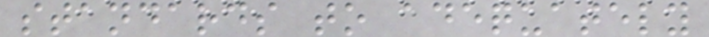standards to adequately
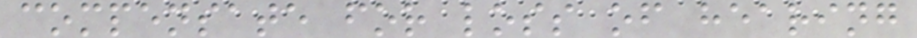compensate for loss of hearing
